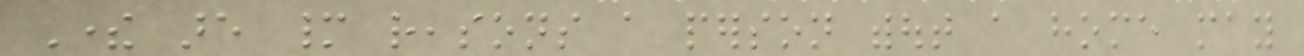There are many reasons a person without a home may
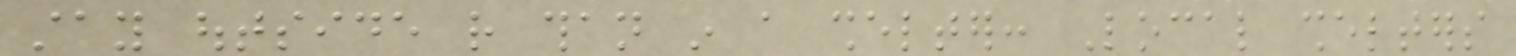stay outside rather than in a shelter: Local shelters
